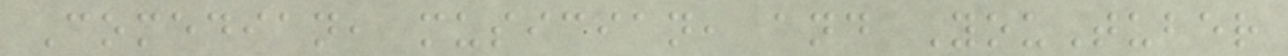Comedian, musician, and YouTuber
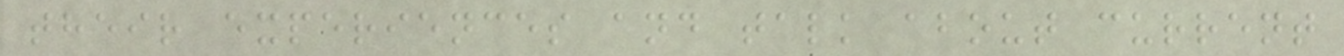their experiences and talk about current
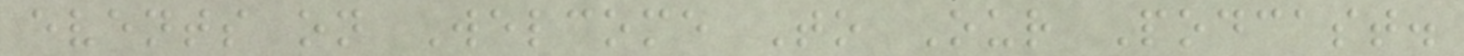events on Welcome To Our Podcast.
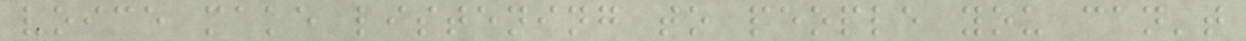voice make listening to people you can't
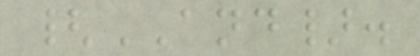{AND}.
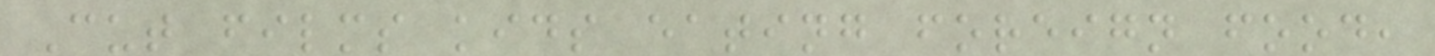Cut films kids eating foreign food,
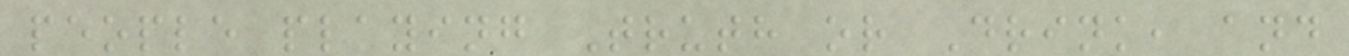people playing Truth or Drink, and
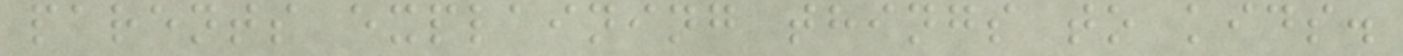parents explaining things to kids.
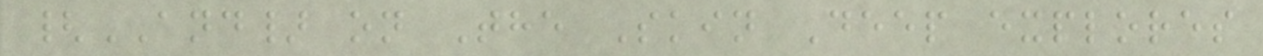{AND} on The Skin Deep explores
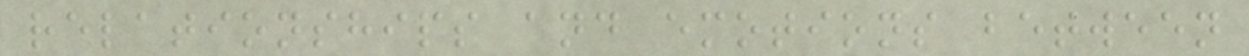relationships and emotions between
